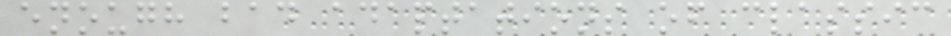enough bad adaptations of classic
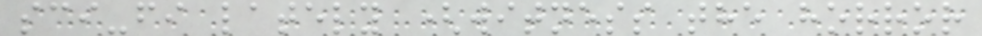sci-fi lately (witness the horror
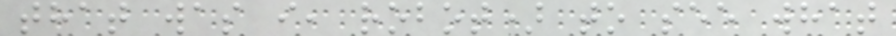that was i, robot) to see what
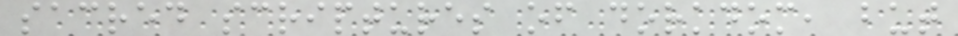sacred scriptures of dorkdom, but
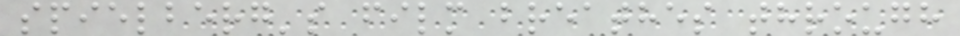spielberg's film breathes through
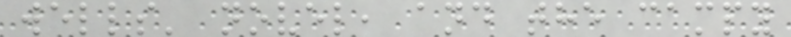wells' novel, and the campy
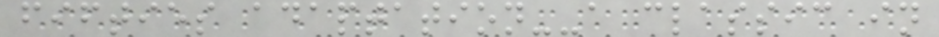fifties adaptation--a classic in
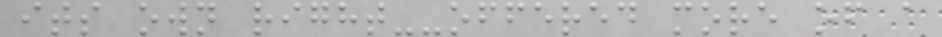its own right--offered more of a
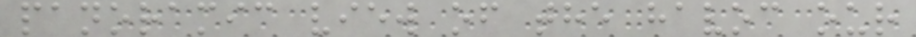panoramic view of the havoc our
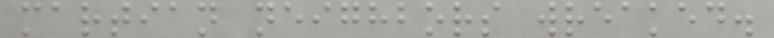martian neighbors wreaked.
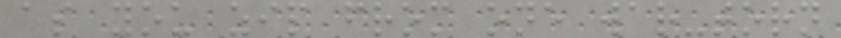as you zip from one war-torn
